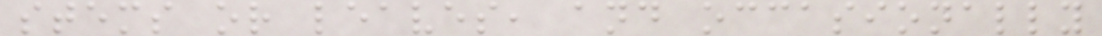stems or leaves, and occasionally
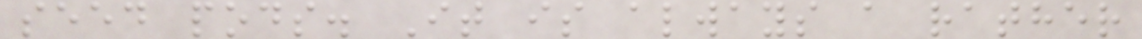seed pods. It is always a rather
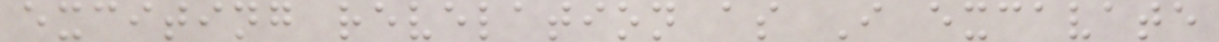exciting revelation as I excavate
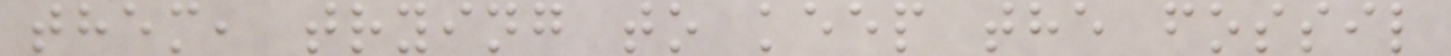them, trying to keep the fossil
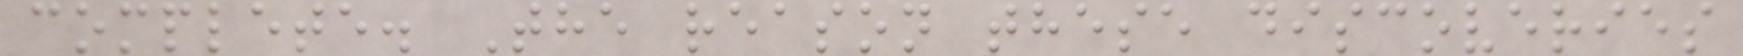complete. The reason these discoveries
